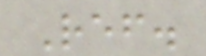Ref.
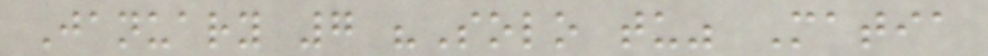January 7 "Solo tu" Matia
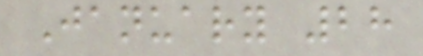January 28
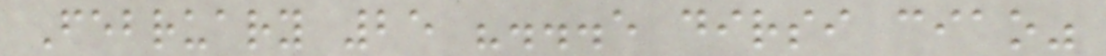February 25 "...e dirsi ciao"
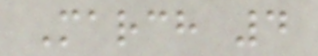March 4
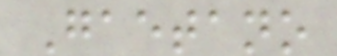Gaetano
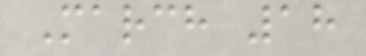March 18
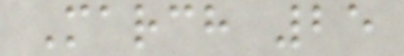March 25
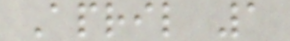April 1
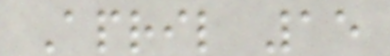April 15
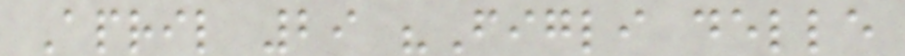April 29 "Figli delle
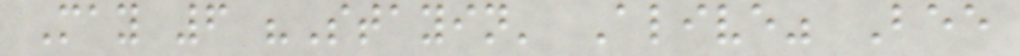May 6 "Stayin' Alive" Bee
